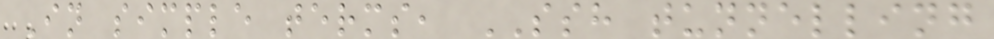In simple terms, SSH tunnelling
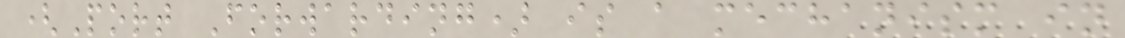(Port Forwarding) is a mechanism in
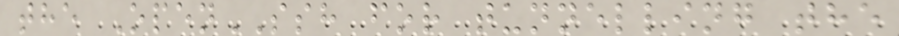the OpenSSH for tunnelling the
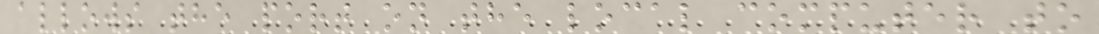allows the port on the local computer to
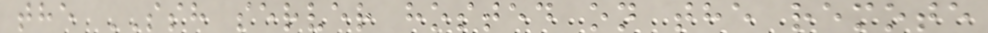the SSH server hosted on the remote
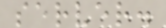server.
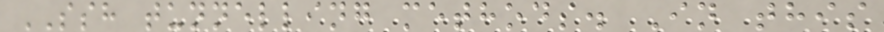SSH tunnelling methods. In this
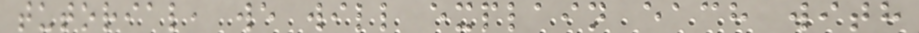tutorial, we will explain each with
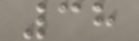38
